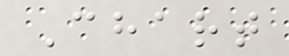Chart
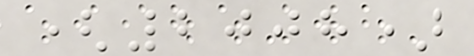(2008)
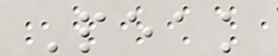Peak
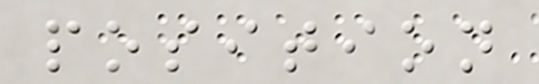position
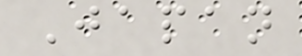Japan
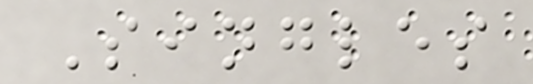Singles
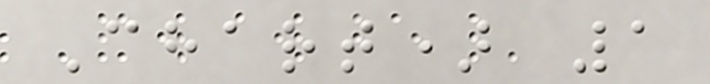Chart) 1
